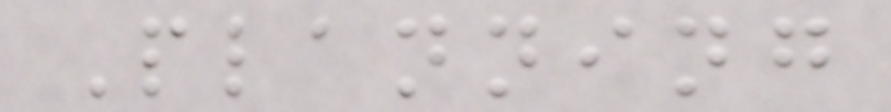Planning
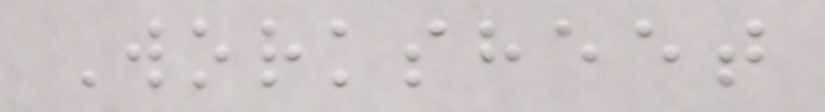Worksheet
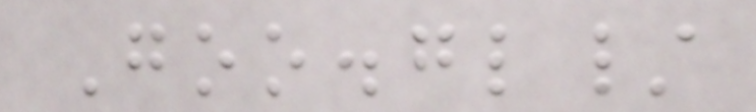Goo.gl/
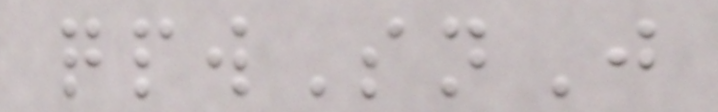qpwSnJ
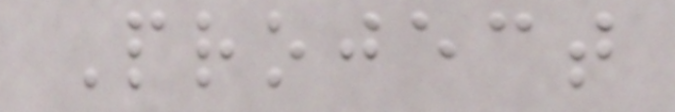Project
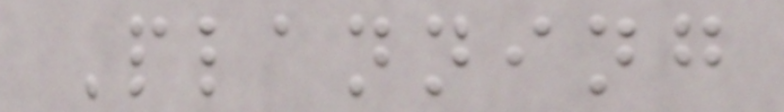Planning
